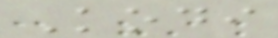Kodi
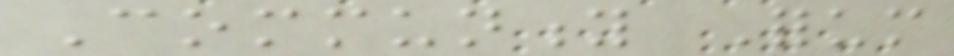Community Forum
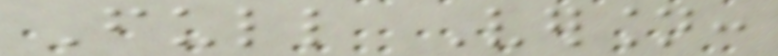Full Version:
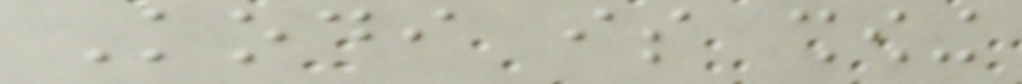Kodi is showing
